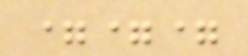===
